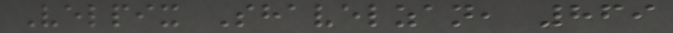Velpix Shavelzan, 869
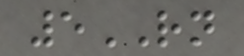5RN
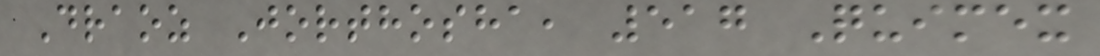Draoz Jorthosha, 517 Quimex
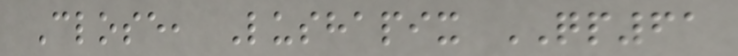Close, Lushapix QP61
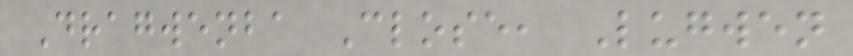Dragwenba Close, Lugwen
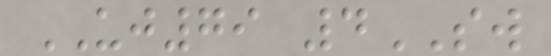UJ79 4SW
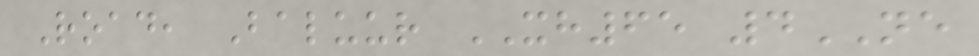Road, Baluur XH65 4NE
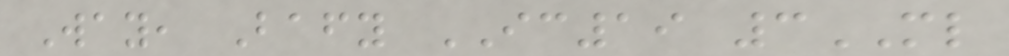Way, Bafy IC19 3ML
